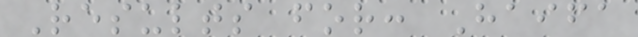Results for: Haifa
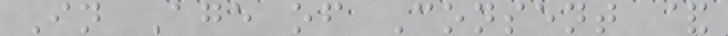In Age of Consent &
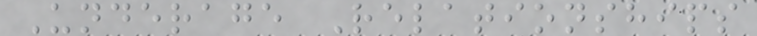Underage Relationships
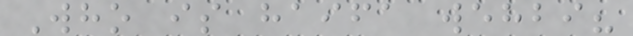Who is haifa wehbi?
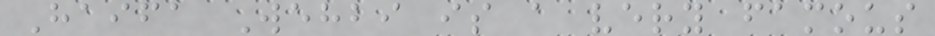Haifa Wehbi is a very famous
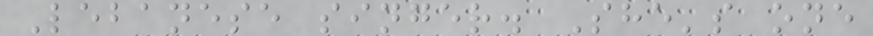Lebanese singer. She's one
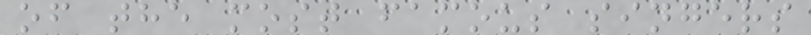of the most famous singers
